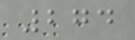274
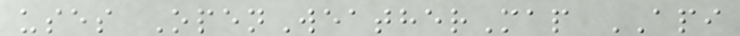uses OpenWeatherMap API
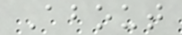About
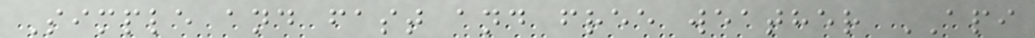Simple and fast and free weather API
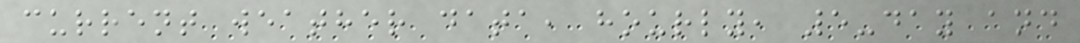current weather data, hourly, 5-day and
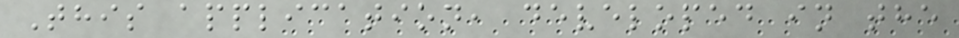This application, developed in the
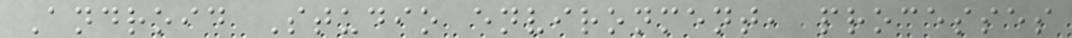Android Studio environment, processes
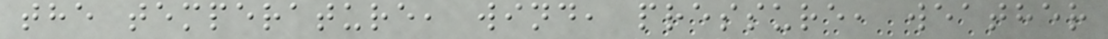the temperature, wind, pressure, weather
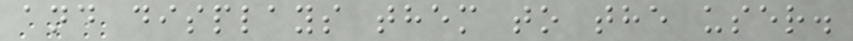and displays them to the user.
